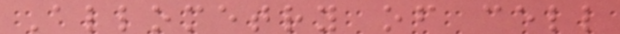Allometry of cell
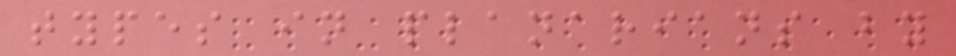types in planarians by
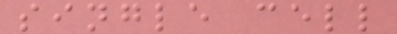single cell
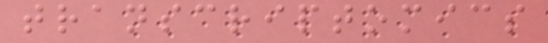transcriptomics
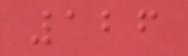126
